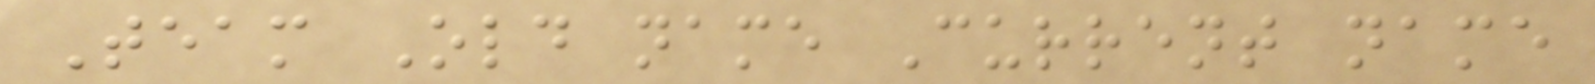Team Old name Current name
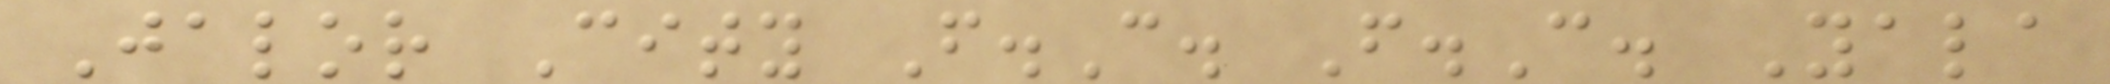Jalor City F.C. F.C. Yala
